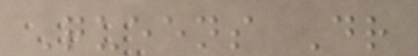Queens Dr
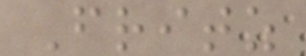Fritz
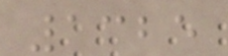1325
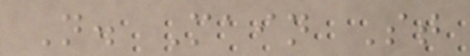N. Main St
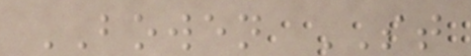BOWEN ST
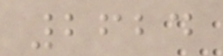2624
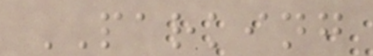PARKING
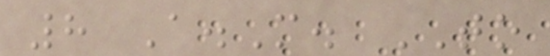8 A.M. TO
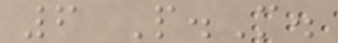6 P.M.
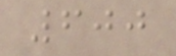600
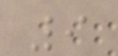9
